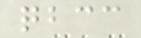qbcc
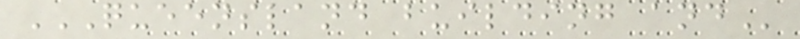QUEENSLAND BUILDING AND
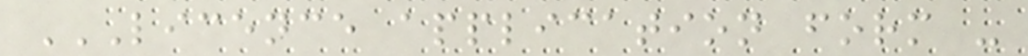LICENCE APPLICATION FORM -
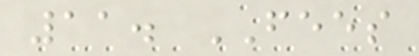11. FEES
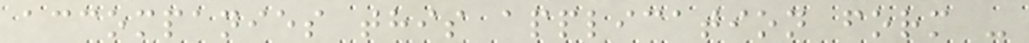accompanies this application form -
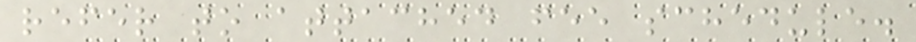refer to attached fee schedule.
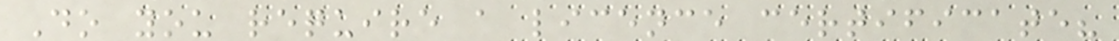Do you require a licence certificate?
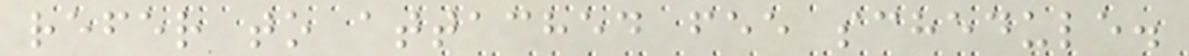refer to attached fee schedule.
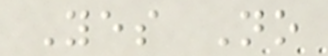Yes No
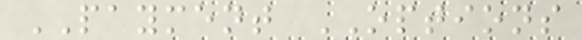PAYMENT OPTIONS
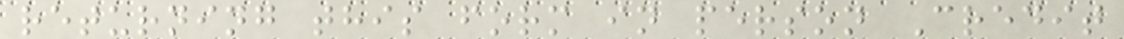returning this form in person Credit
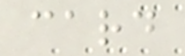card
